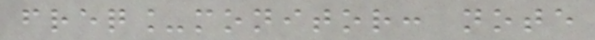freq_monitor: note
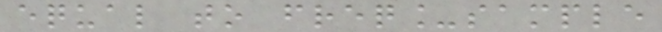equal to freq_sample
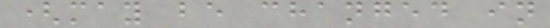(may be changed in
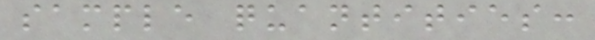sample quantities:
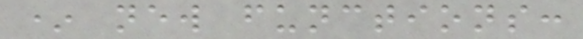* new functions:
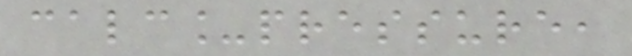calc_pressure,
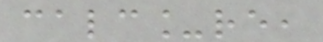calc_re,
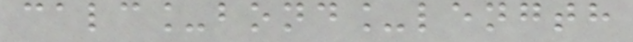calc_bond_length
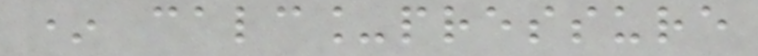* calc_pressure
